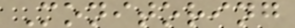Monitoring
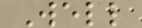Well
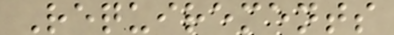Requirements
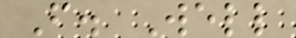F. Well
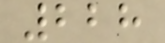228
